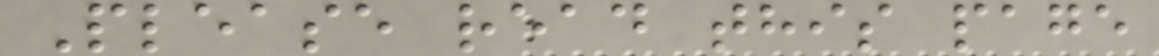Please read this page
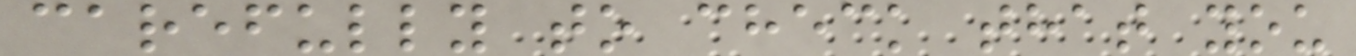carefully to check that you
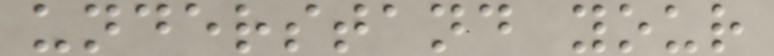understand your
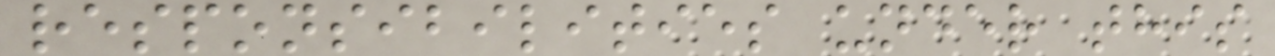responsibilities under this
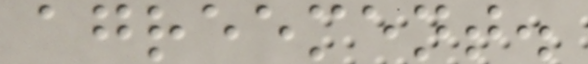agreement.
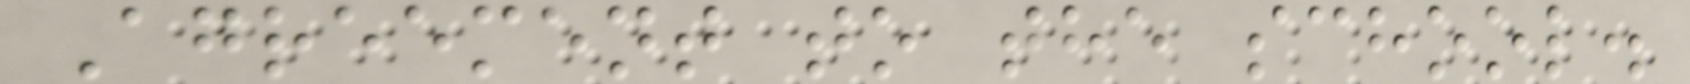Agreement to the school.
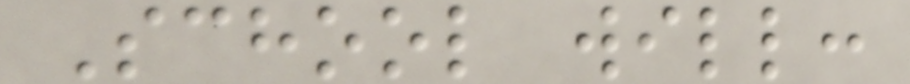School will:
